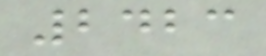2423
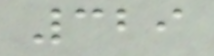329
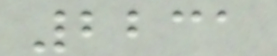2231
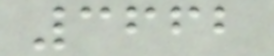3662
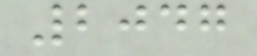2047
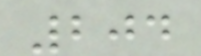204
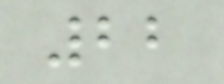22
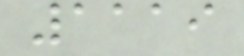1119
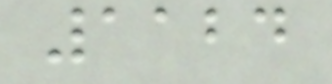1124
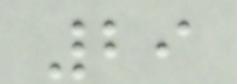29
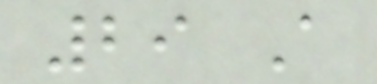29 A
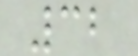32
